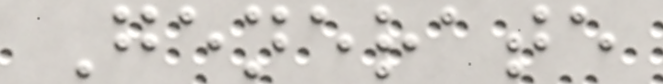Generate
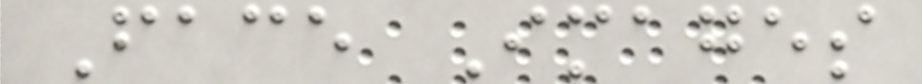Face Images
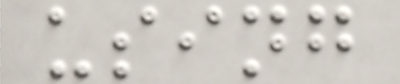using
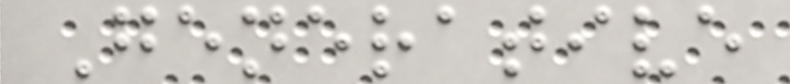Generative
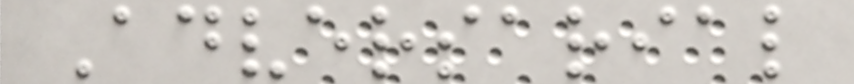Adversarial
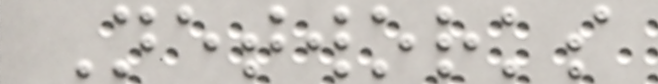Networks
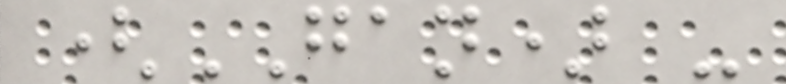(GAN) -
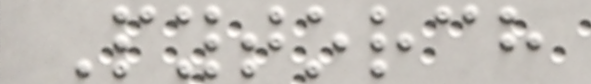Pytorch
